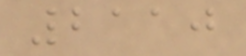2110
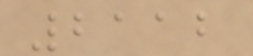2112
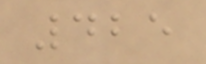425
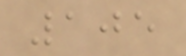105
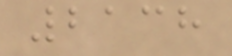2138
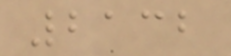2132
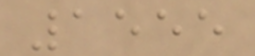1555
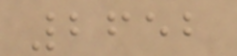2652
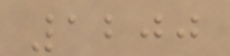1200
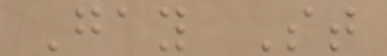Gay St
